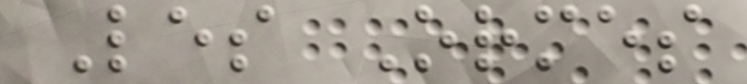Les Ormes
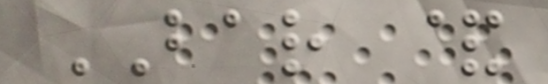BAR &
